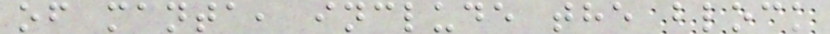of manta, include the block
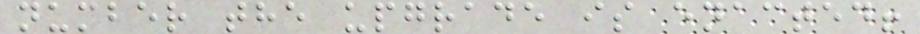number the upgrade is enacted!
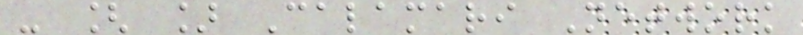- [ ] Calamari Network
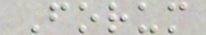Forum
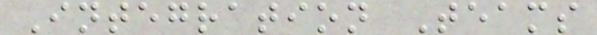Integration Teams
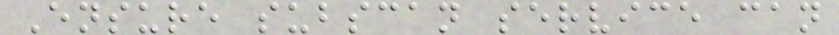Ensure subscan service can
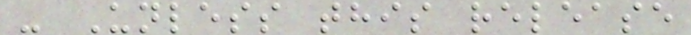- Unless this release
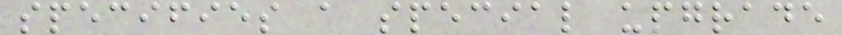specifies a special upgrade
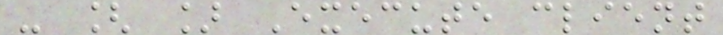- [ ] Execute client
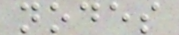nodes
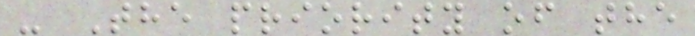- The priority of the
